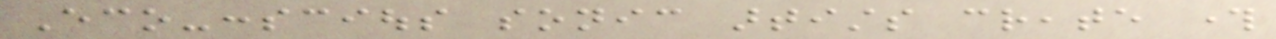Eco-conscious sonic artists create through
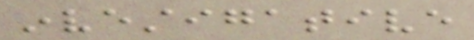investigative
